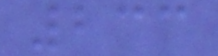233
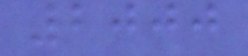2000
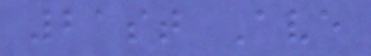21st Ave
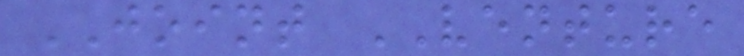JOINT VENTURE
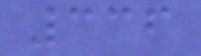336
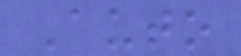Auto
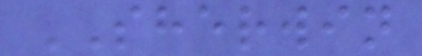SHERWIN
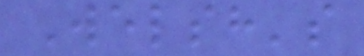Welsh's
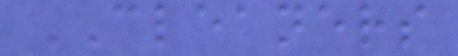CLEANERS
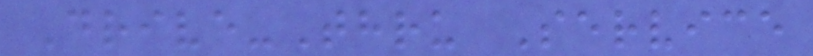Drive-Thru Service
